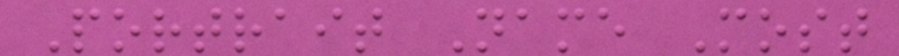Portrait Name Most
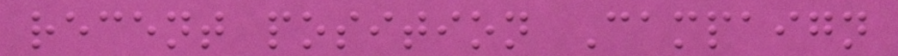recent position Campaign
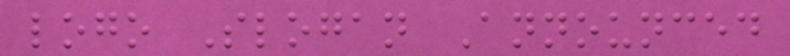logo Slogan Announced
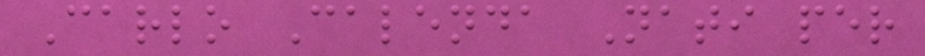Carlo Calenda Nati per
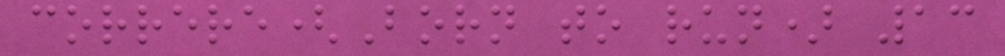correre(Born to run) 13
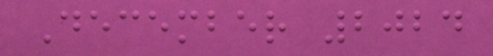December 2024
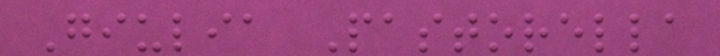Giulia Pastorella
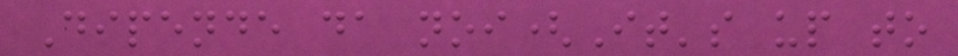Dipende da noi(It's up to
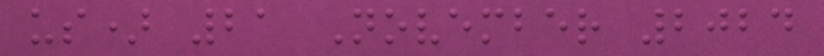us) 21 November 2024
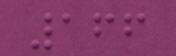166
